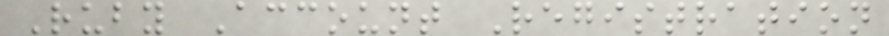Ruby Account Registration
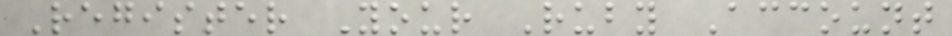Register Your Ruby Account
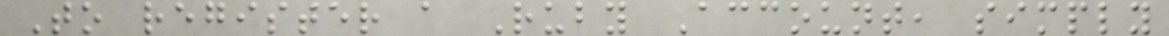To register a Ruby Account, simply
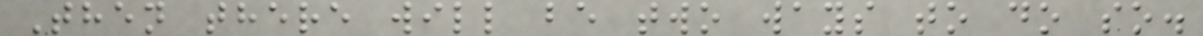Then there will be two ways to do so.
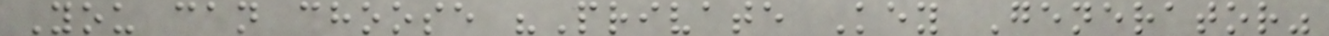You can choose "Private Key Generator"
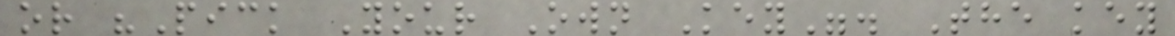or "Pick Your Own Key". The key
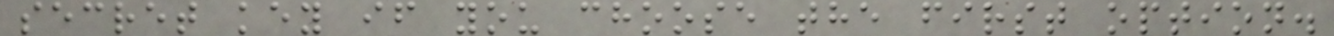secret key if you choose the first option.
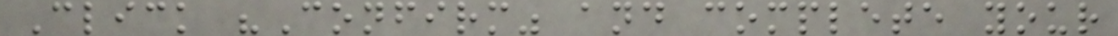Click "Confirm" and complete your
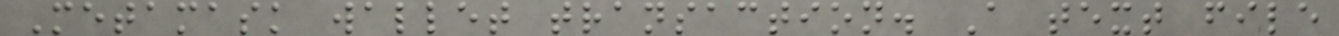Metamask wallet transaction. A text file
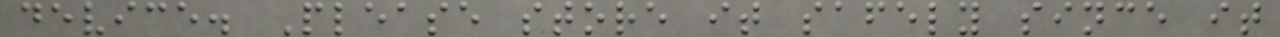device. Please store it safely since it
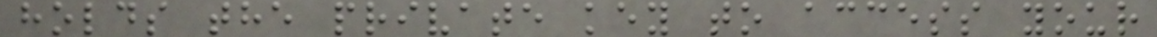holds the private key to access your
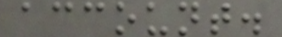account.
